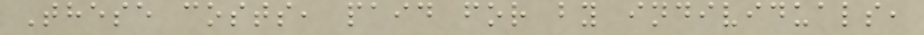These costs, paid for by individuals,
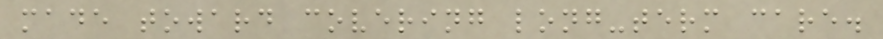made toward covering long-term care.
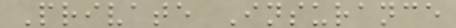Private Insurance
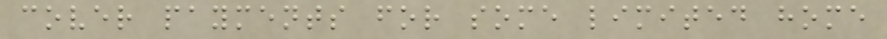cover payments for some limited home
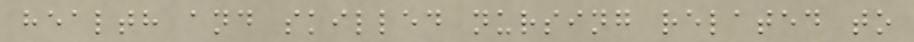health and skilled nursing related to
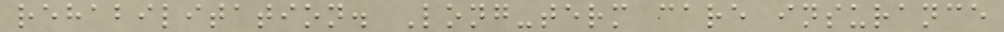rehabilitation. Long-term care insurance
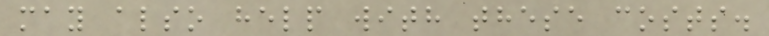may also help with these costs.
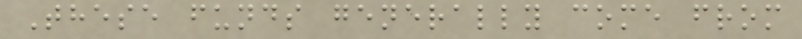These funds generally come from
